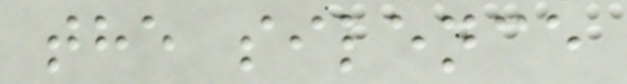the silence
